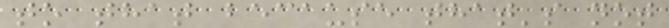to that because that's not
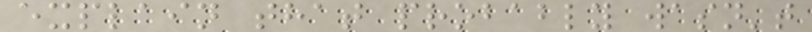explain that probably wasn't
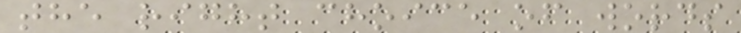the right choice of words
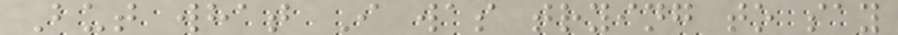But what I was trying to say
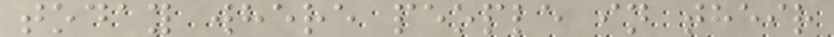today where people in their
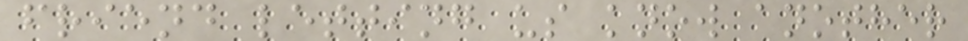friend letting us know another
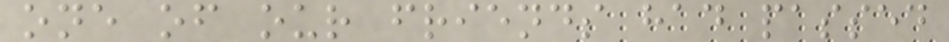one of our friends had passed
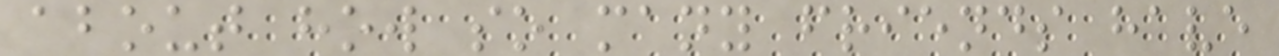about how so many friends have
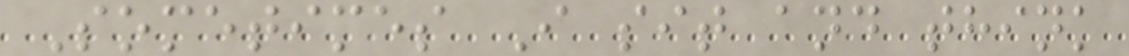Sometimes I sit and think
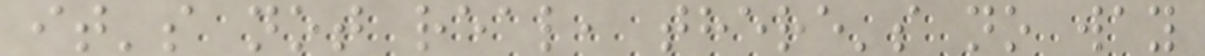it's not real, there's no way
